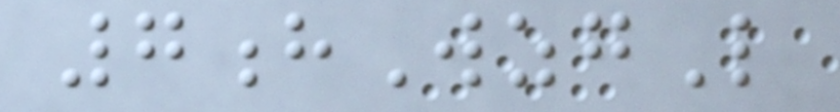7hWzgL
